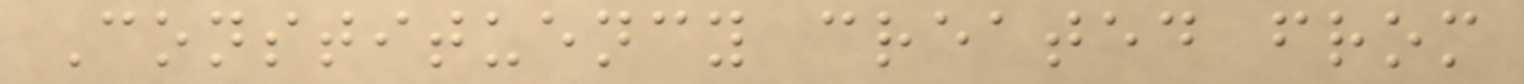Constituency created from
